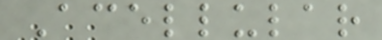Acellular
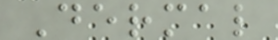Dermal
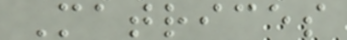Matrices
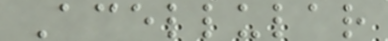Acellular
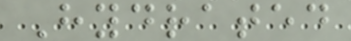Hydrated
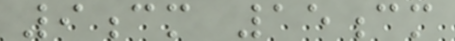9cm 15cm
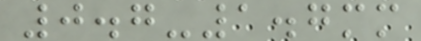0.7-1.7mm
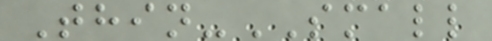Thin-SMALL
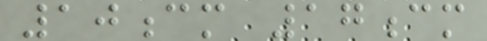10cm 17cm
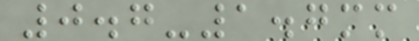0.7-1.7mm
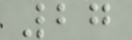27
